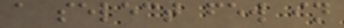a select few in
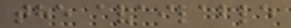the available
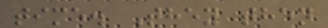time. They then
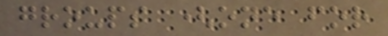groups (one for
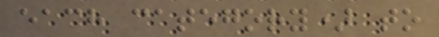each category) to
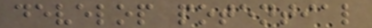develop potential
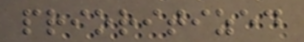prioritized
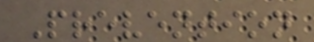Prevention
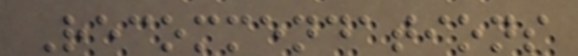Recommendations
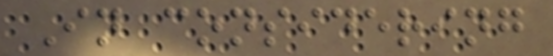In considering
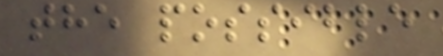the possible
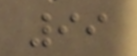99
